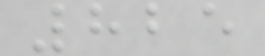825
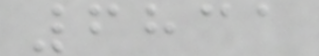6831
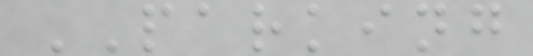PARKING
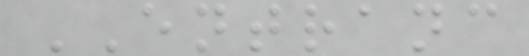ENTRANC
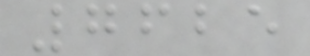7625
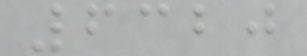6320
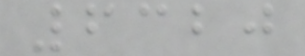6320
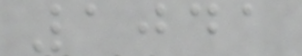1041
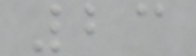23
